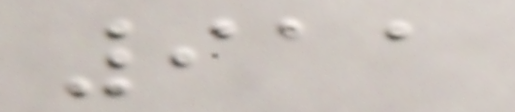911
